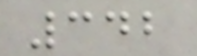342
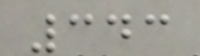343
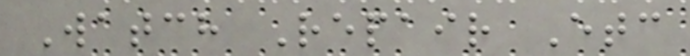Watch Repair Etc
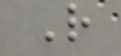R
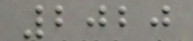2020
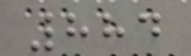884
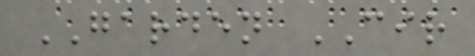GARDEN CIR
